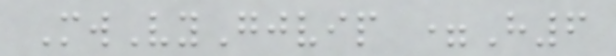MwVyGjvip =H6
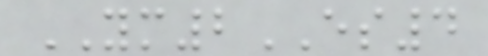YM2ES4
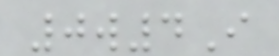0w4I
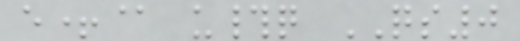e+@ u#q QS0
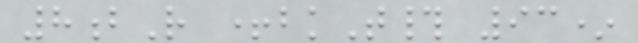8bR +bkT# 93*
